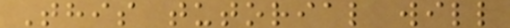This tutorial will
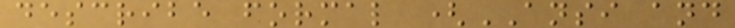describe formal (ANSI and
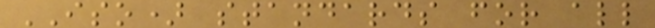ISO) standards for all
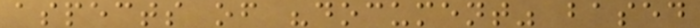aspects of "document" based
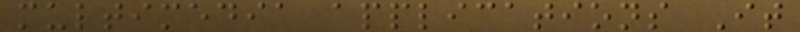multimedia applications It
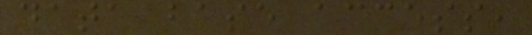data base access,
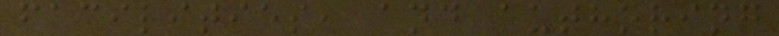facilities, and authoring
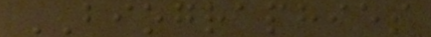BIOGRAPHIES
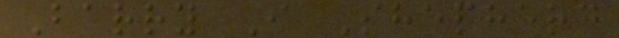Barry I Shepherd
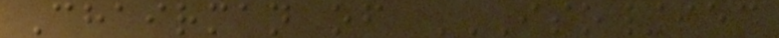Chairman of ISO/IEC
